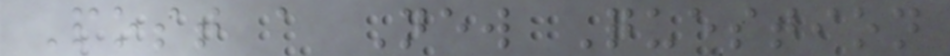Post a New Question
